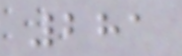281
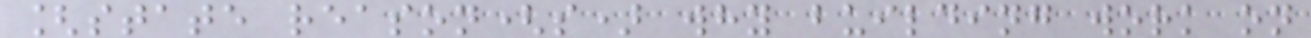[state reason(s) why building work on
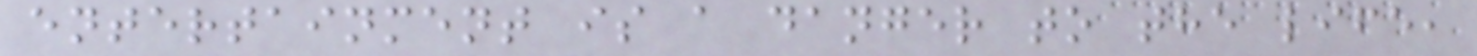entertainment is a danger to the life,
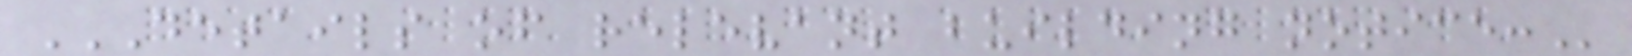DETAILS OF RELEVANT BUILDING NOTICE:
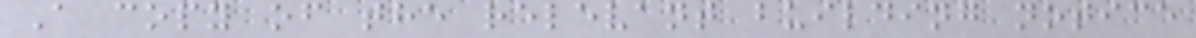A copy of the relevant building notice
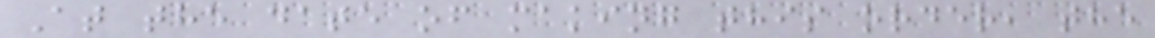At the date of making this order, the
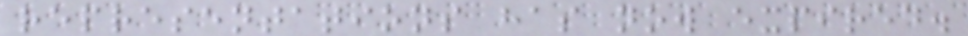representations has now expired.
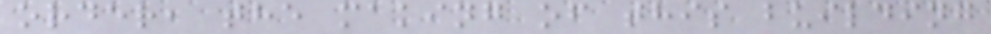order, the making of this building
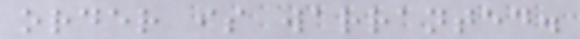order is warranted.
